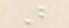B
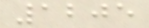1205
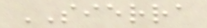SIERRA
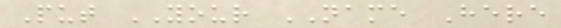Put YOUR NAME Here
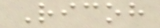Ricoh
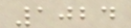1024
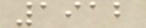1912
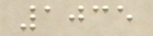1035
